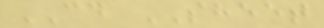CD SHEET
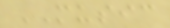MUSIC
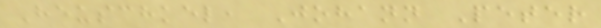Heuschkel, Johann Peter
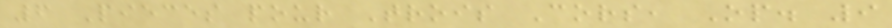6 Pieces pour Trois Cors, Op. 9
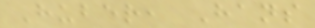Huber, Hans
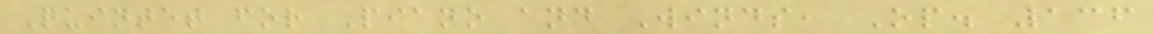Quintet for Piano and Winds, Op. 136
